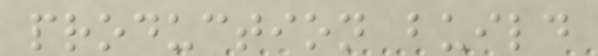production build
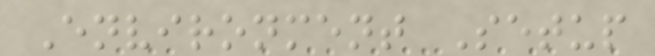Environment Setup
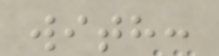with:
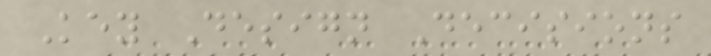Key Design Decisions
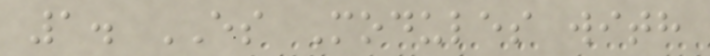1. ES Modules with
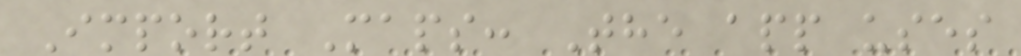Import Maps: The app uses
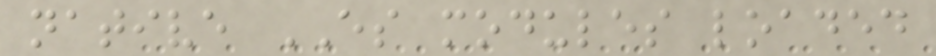native ES modules loaded
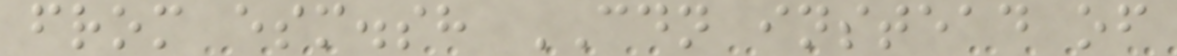from esm.sh CDN instead of
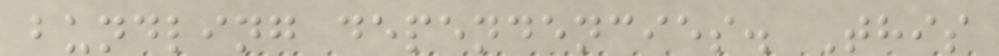bundling dependencies. This
